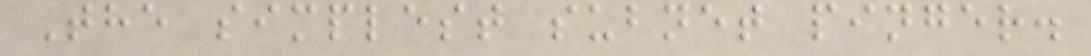The simplest subnet pinger.
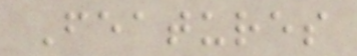Features
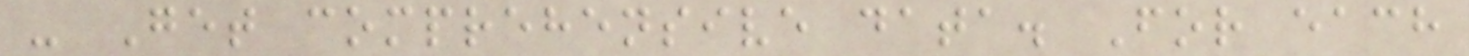- Get comprehensive data. For each
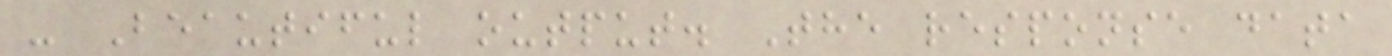- Beautiful output. The response data
